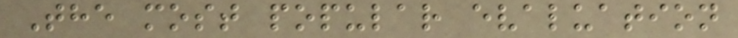The most popular evaluation
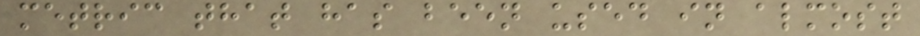metric that has been used in almost
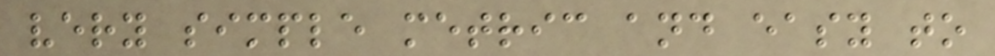very simple metric and easy to
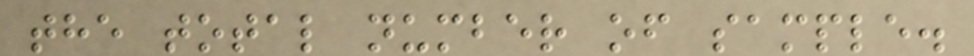the total number of sample.
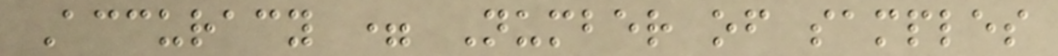Accuracy = Number of samples
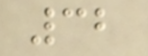32
